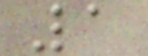1
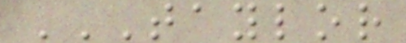TAYLOR
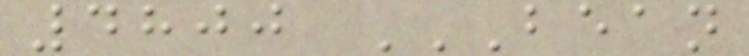4800 BEAN
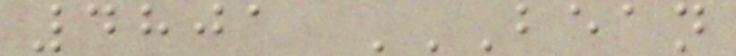4801 BEAN
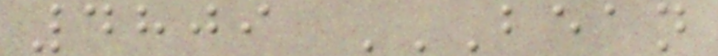4809 BEAN
